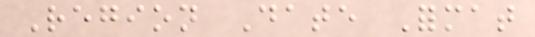Region Date Format
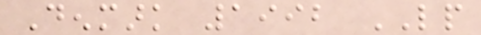Denmark 1992 LP
